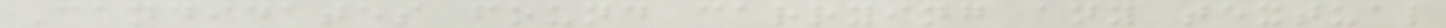Candidates found carrying any textual
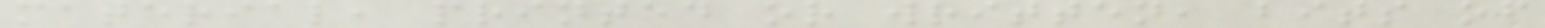material, printed or written, bits of
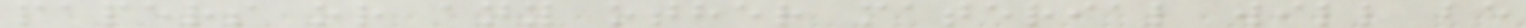papers or any other material will be
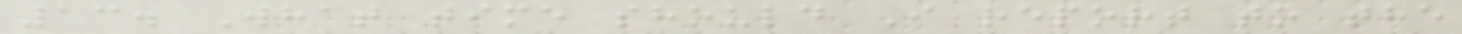13. What time should I report to the
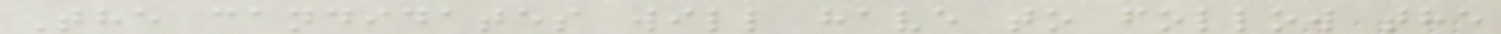The candidates will have to follow the
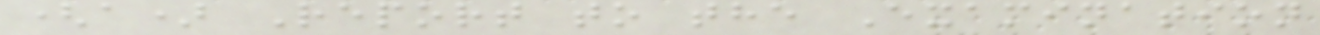(a) Report to the Examination
